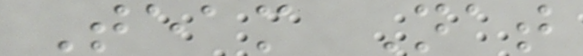Team Nat
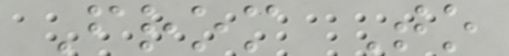From To
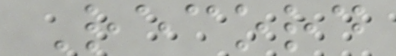Record
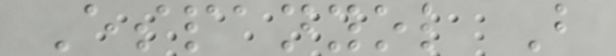Espanyol B
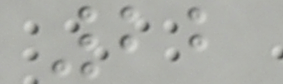22
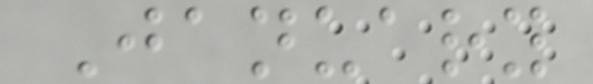January
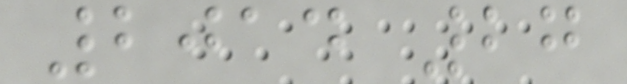2014 27
